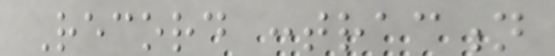Record contraction
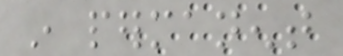in permanent
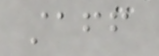staff
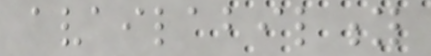availability
